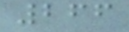266
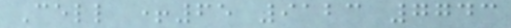Cell +65 9123 7743
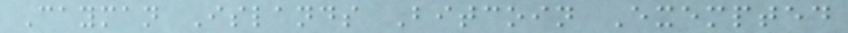Cayman Islands Bitcoin Exempted
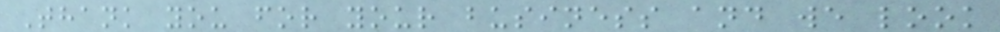Thank you for your business and we look
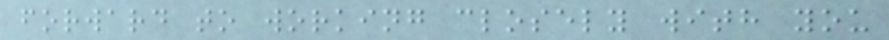forward to working closely with you
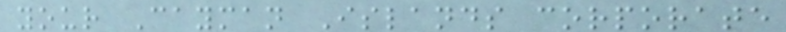your Cayman Islands corporate
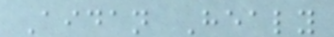Aidan Healy
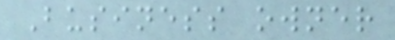Business owner
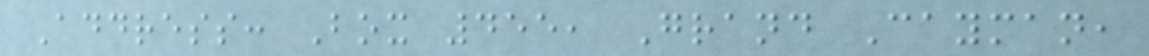Address: Box 455, Grand Cayman,
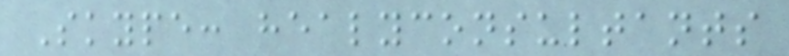Skype: healyconsultants
